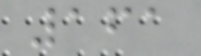161
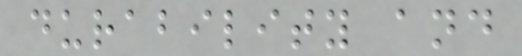durability and
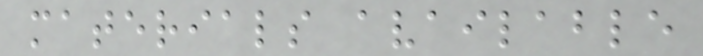materials available
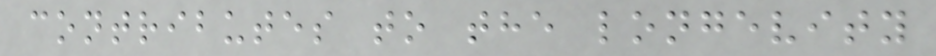contributes to the longevity
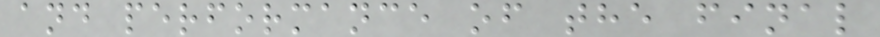and performance of the final
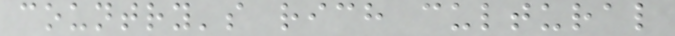country's rich cultural
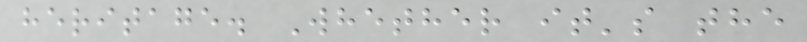heritage. Whether it's the
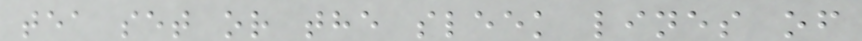tea set or the sleek lines of
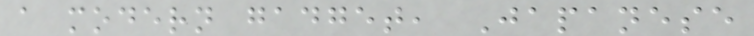a modern gadget, Japanese
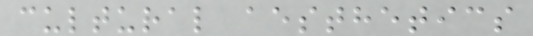cultural aesthetics
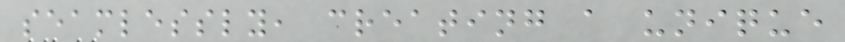seamlessly, creating a unique
